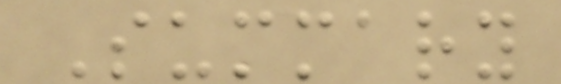Summary
